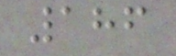186
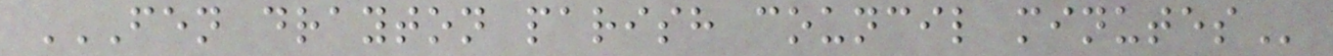FEN DRAYTON PARISH COUNCIL MINUTES
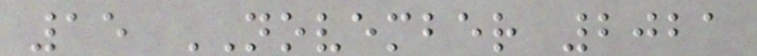15 NOVEMBER 2021
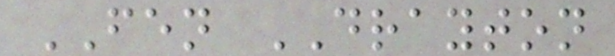FEN DRAYTON
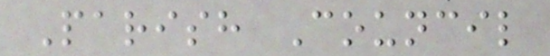Parish Council
